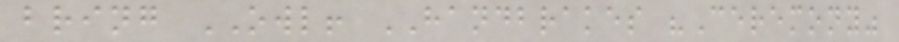bring OWL! HANDBRAKES "Ceremony"
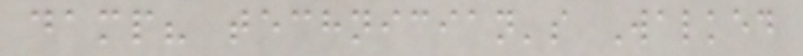damp? technician's Walked
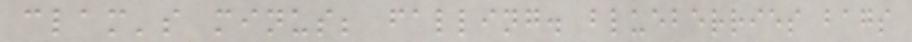clam's minus; falling. blueberries bags
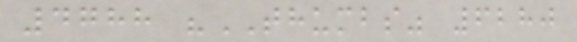4788 "THUMBS" 6280
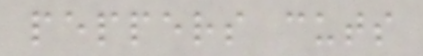peppers cuts
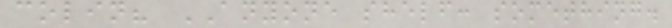colin? ANYONE shelf: something.
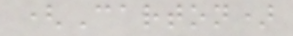(Carton)
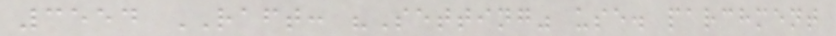3554 RAFT: "Setting" use. parchment
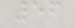56
